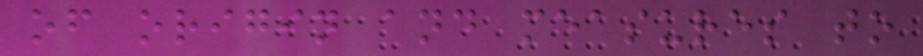of origin and measures to
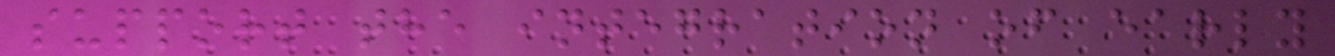support the integration of early
